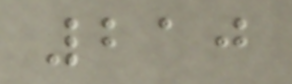210
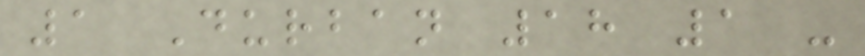1 Durban 18 1 -
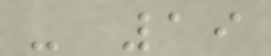- 19
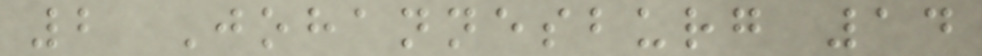2 Johannesburg 14
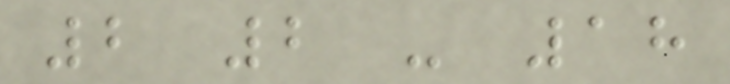2 2 - 18
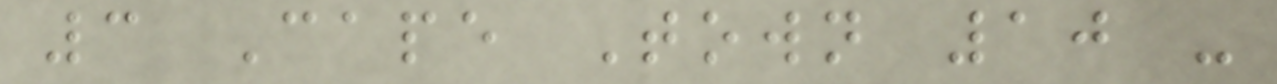3 Cape Town 10 -
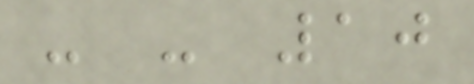- - 10
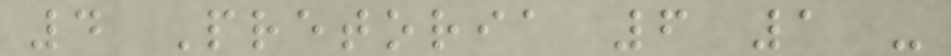4 Pretoria 6 1 -
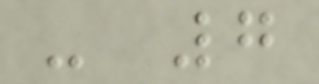- 7
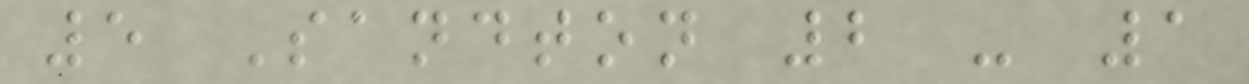5 Sandton 2 - 1
